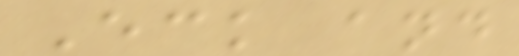Eck and
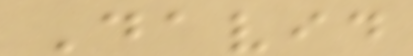David
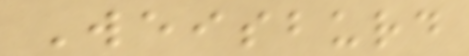Weisburd
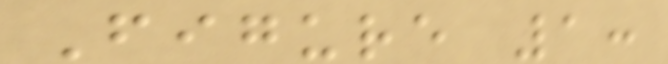Figure 1:
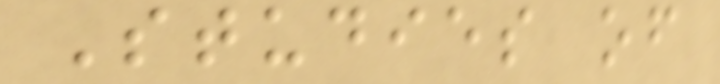Studies of
